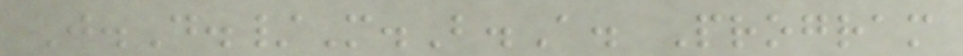J.D./M.B.A. Program
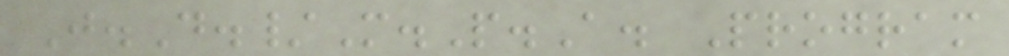J.D./M.P.A. Program
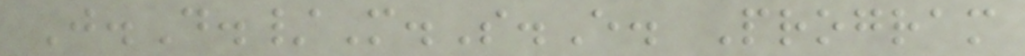J.D./M.S.E. Program
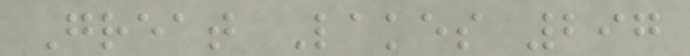Great Lakes 297
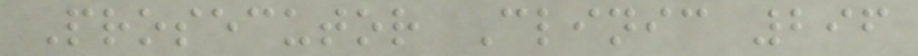Prosecutor Clinic 296
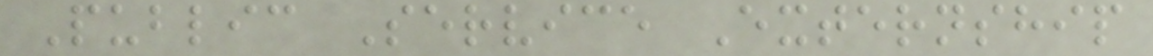Public Service Externship
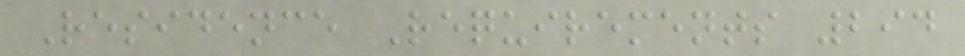Residence Requirements 294
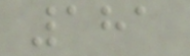181
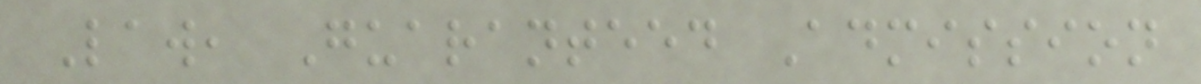Law, Guaranteed Admission
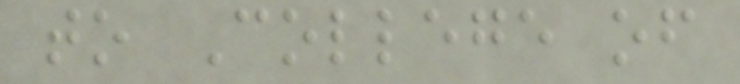to College of
